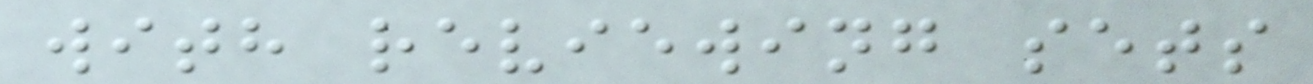with reviewing sets
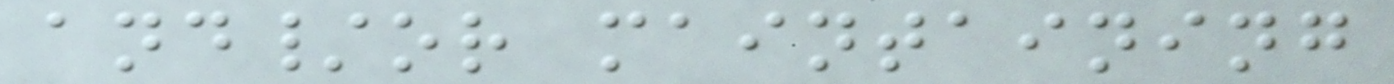and/or maintaining
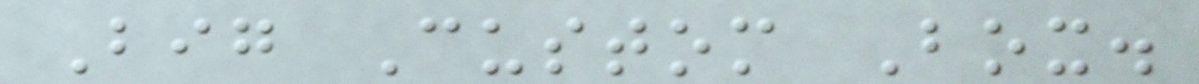Big Custom Box.
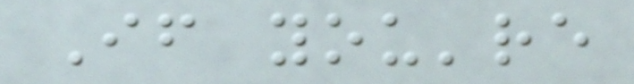If you're
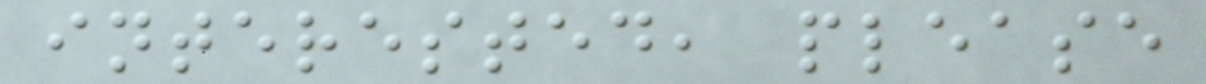interested, please
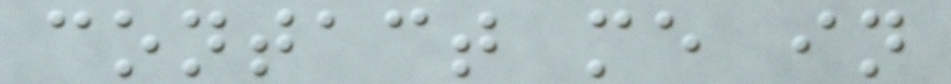contact me in
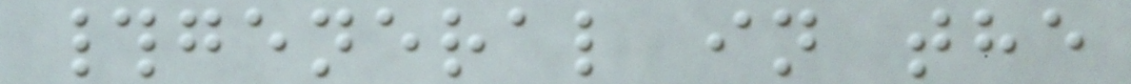#general in the
